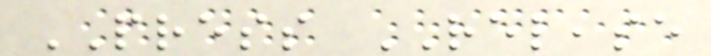PRESS RELEASE
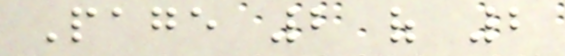Page 2 of 2
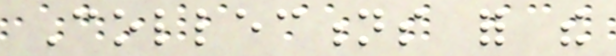Collections for the
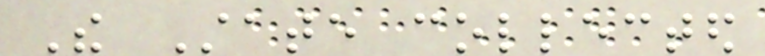The State collected
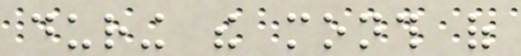during the month of
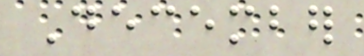December
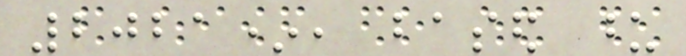2021*, based upon
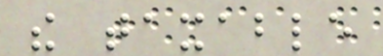the taxable
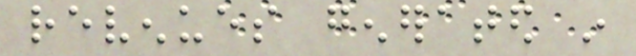revenues generated in
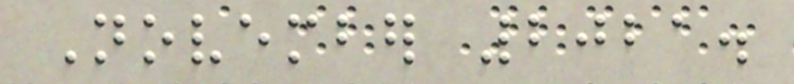November 2021.
